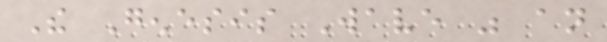The Genesis Wave was an
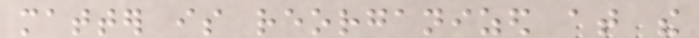matter is reorganized at the
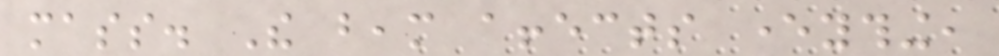mass. The beam affects everything,
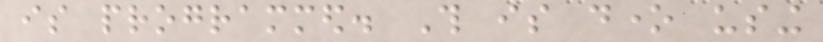is programmed. This is done using
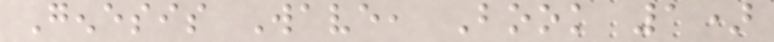Genesis Wave, Book 1)
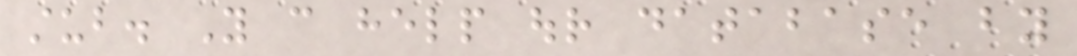stub. You can help our database by
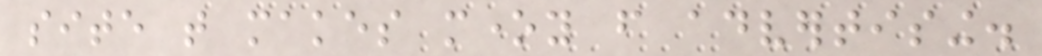site that makes money from advertising.
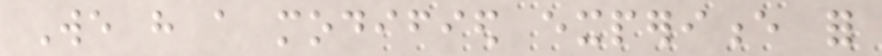We have a modified experience for
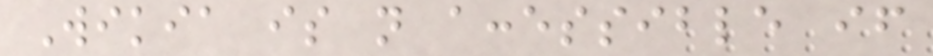Wikia is not accessible if
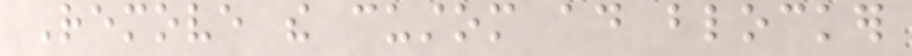Remove the custom ad blocker
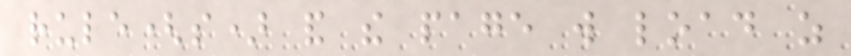rule(s) and the page will load as
